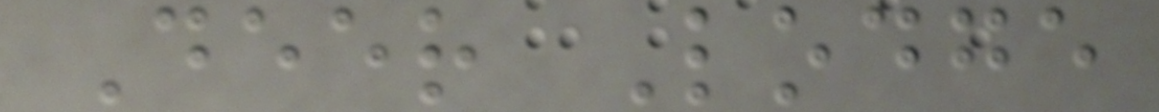Deer Lodge
